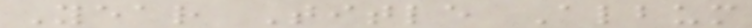Year Title Album
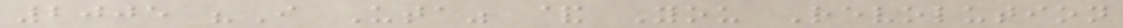2005 "I Uta" & You Revolution
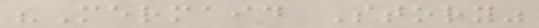"Mermaid Story"
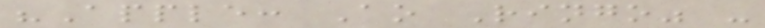"Apple: Ao Ringo" -
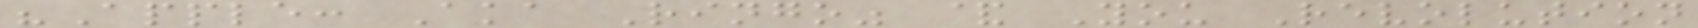"Apple: Aka Ringo" & You Revolution
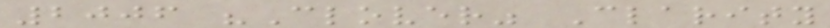2006 "Clover" Clarity
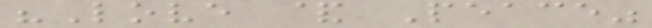"Love & Peace"
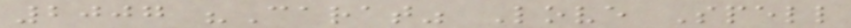2007 "Carat" Love Spell
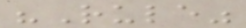"Rule"
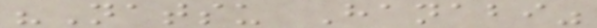"Natsu Hanabi"
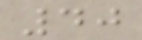40
